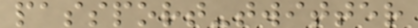passport-twitter
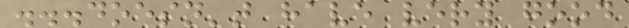...doesn't have very good
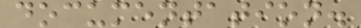documentation.
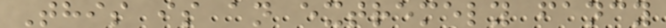This is an extremely fancy
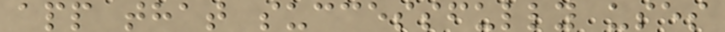app that successfully uses
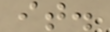it.
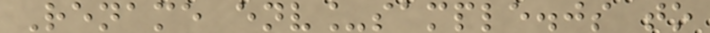Rename env_sample.js to
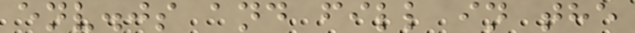env.js and fill in the
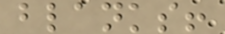blanks!
